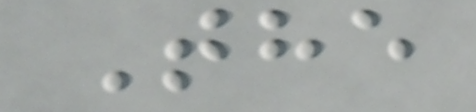The
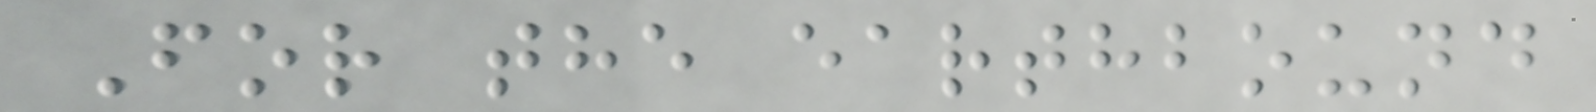For the earthbound
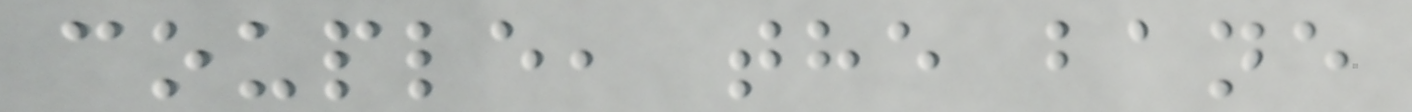couple, the bane
